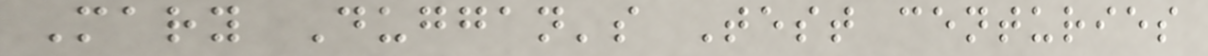Mary Duggan's Test centuries
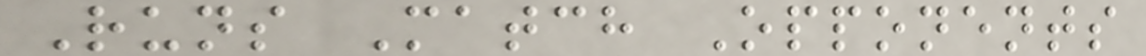Runs Match Opponents
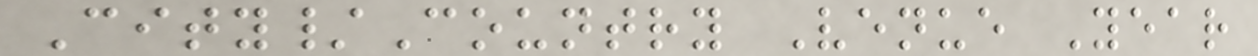City/Country Venue Year
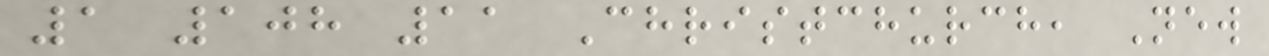1 108 11 Christchurch, New
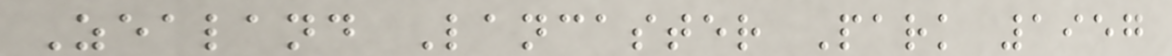Zealand Lancaster Park 1957
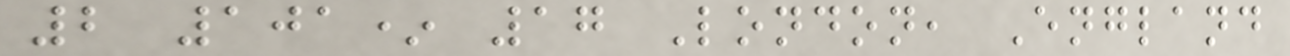2 101* 17 London, England
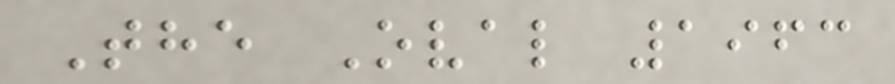The Oval 1963
